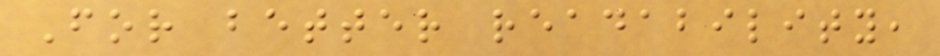For better readability,
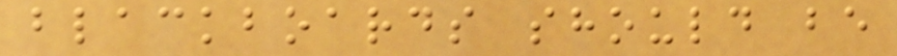blackboards should be
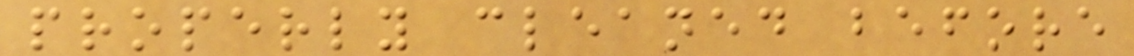properly cleaned before
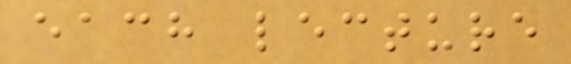each lecture
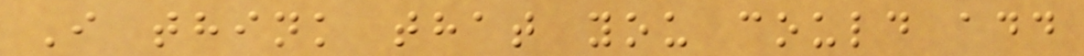I think that you could add
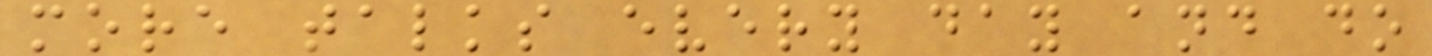more talks every day and do
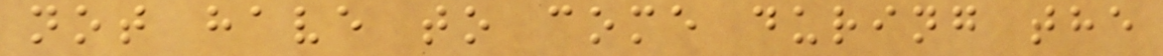not have to come during the
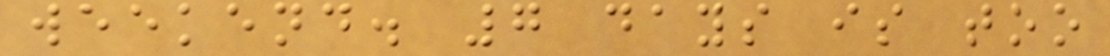weekend. 7 days is too
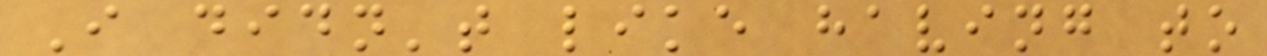I didn't like having to
